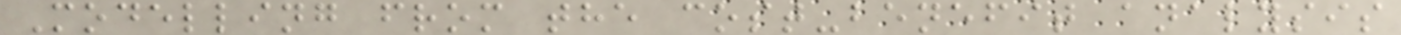Modelling from the cost-benefit analysis
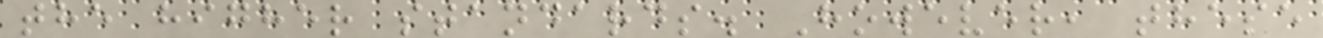the higher standards. However, these
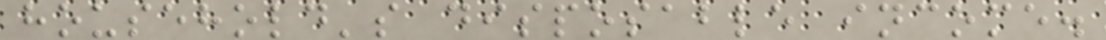household's disposable income.
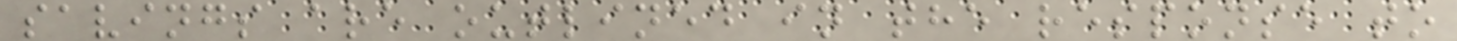savings are outlined in the response to
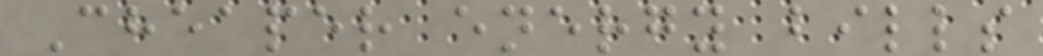Cheaper energy bills
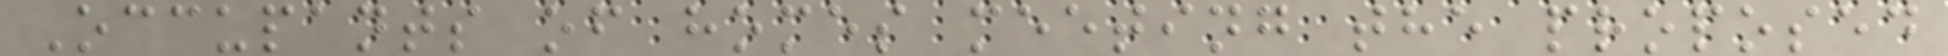Occupants of homes meeting the proposed
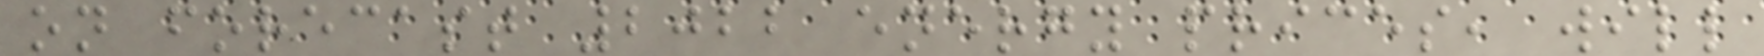on forecast 2022 energy prices, will
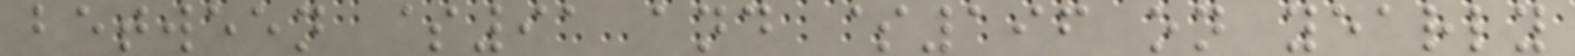between $91 and $196 on yearly
